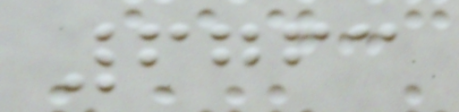6763
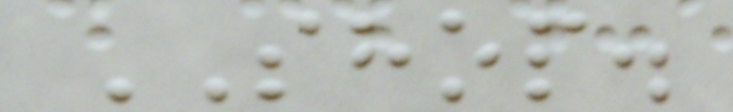SHOP.
